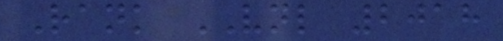Rank VNL 2018
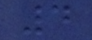4
